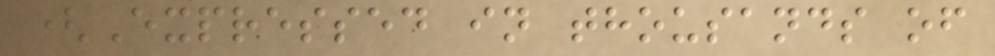(Expressed in thousands of
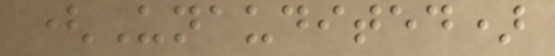(Unaudited)
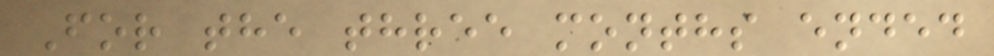For the three months ended
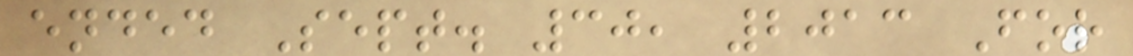ended Sept. 30, 2013 For
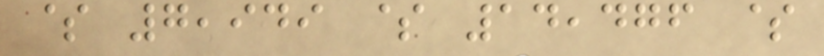$ 7,949 $ 14,476 $
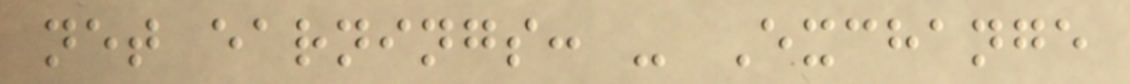net earnings: - Exchange
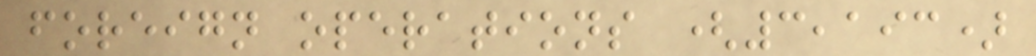foreign operations (3,193)
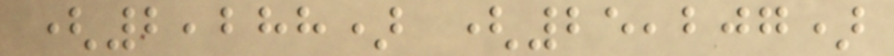(2,288) (25,207)
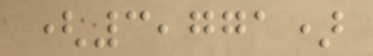(3,771)
